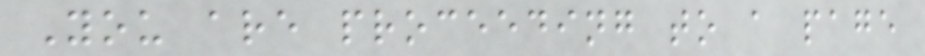You are proceeding to a page
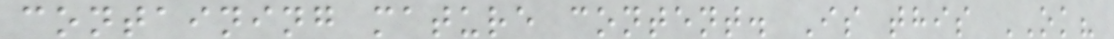containing mature content. Is this OK?
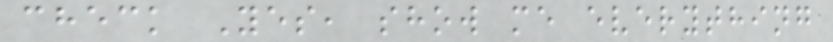check Yes, show me everything
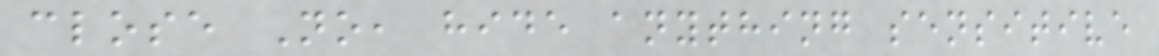close No, hide anything sensitive
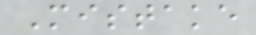Mistake
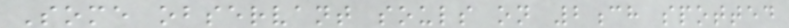Some observant souls on 2ch spotted
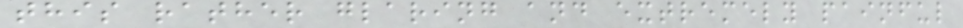this rather glaring and extremely painful
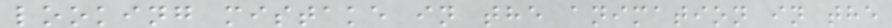looking mistake in the animation in the
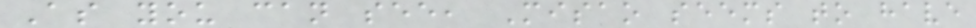As you can see, Misao seems to have
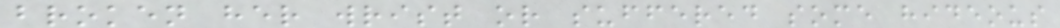broken her wrist or suffered some hideous
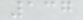137
